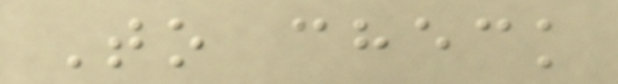To check
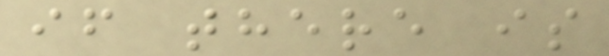if there is
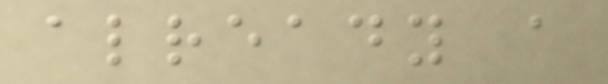already a
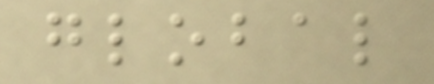global
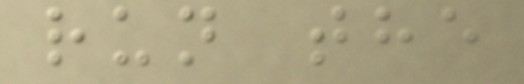run the
